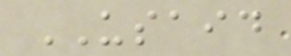USAID
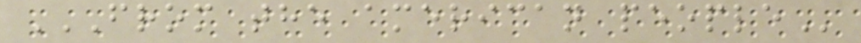FROM THE AMERICAN PEOPLE
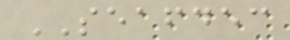SEAFDEC
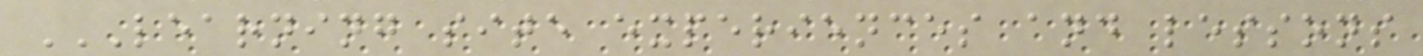LEARNING SITE EXPERIENCES AND LESSONS
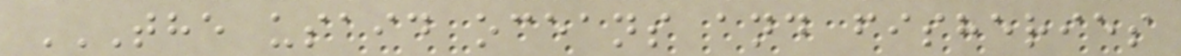THE USAID OCEANS AND FISHERIES
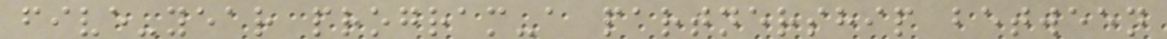five-year program-a partnership between
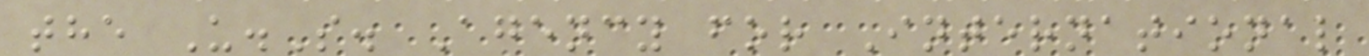the U.S. Agency for International
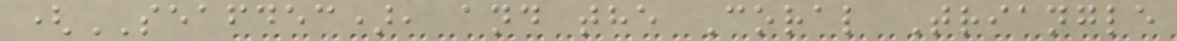(SEAFDEC), and the Coral Triangle
